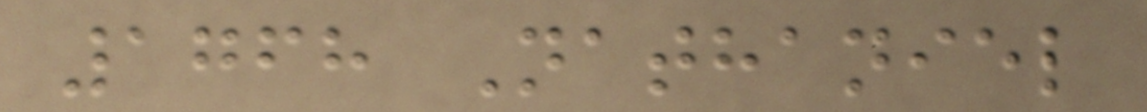1768 Nathaniel
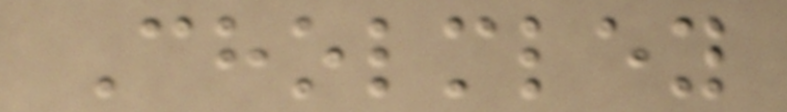Cholmley
